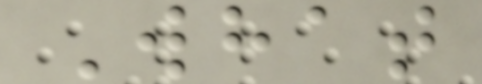What
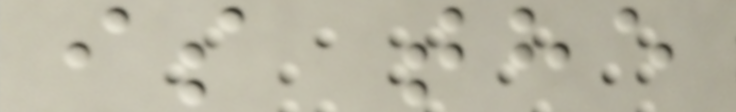is the
